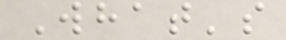What's
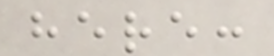here:
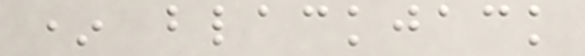* blackjack
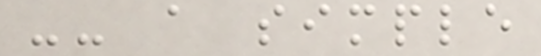-- a simple
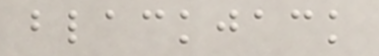blackjack
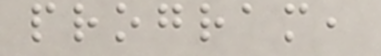program,
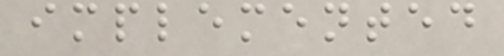implemented
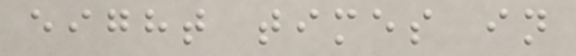eight times in
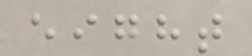eight
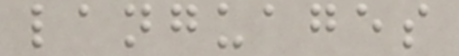languages
